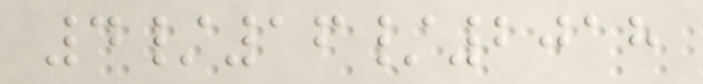4/16/2018
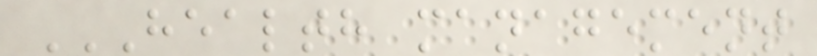HEALTH MANAGEMENT
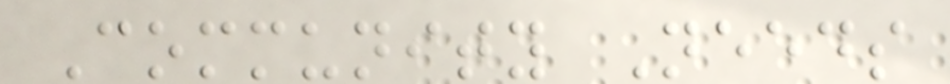Community Needs
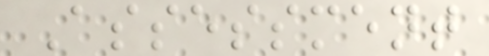Assessment
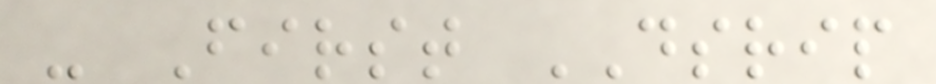- First DSRIP
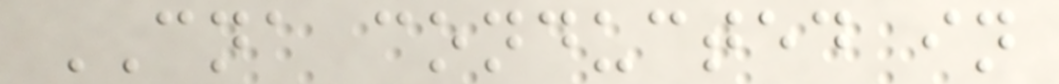CNA conducted in
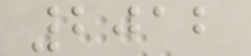2012
